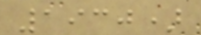1930)
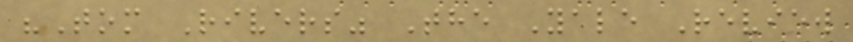"Tom Rivers" The Yale Review
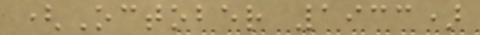(October 1933)
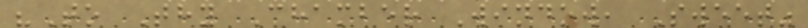"To Thy Chamber Window, Sweet"
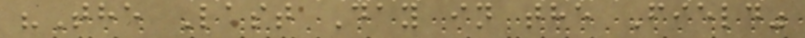"The Last Day in the Field"
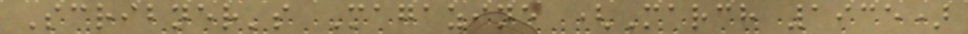Scribner's Magazine (March 1935)
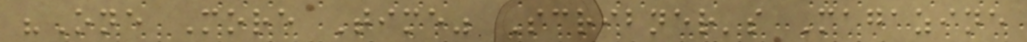"One More Time" Scribner's Magazine
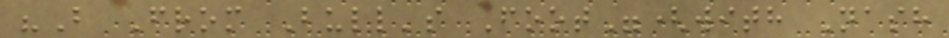"B From Bull's Foot"(with Nash
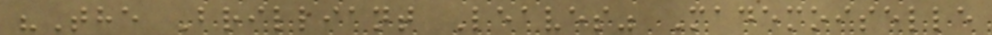"The Brilliant Leaves" Mademoiselle
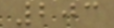203
